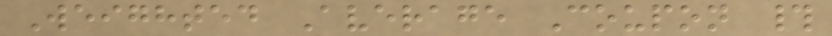Weighted Average Coupon #
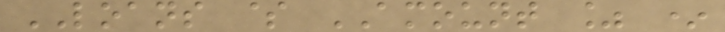LOANS $ AMOUNT % *
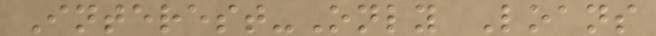Interest-Only Loans
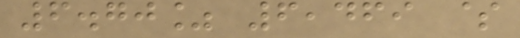6.70% 6,469 $
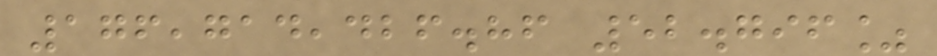176,714,426.86 52.796%
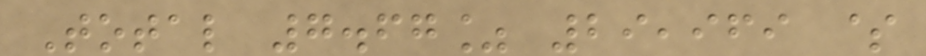Total 7.67% 29,969 $
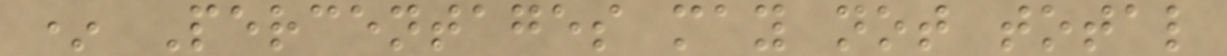* Percentages may not total
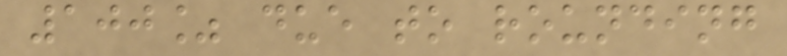100% due to rounding
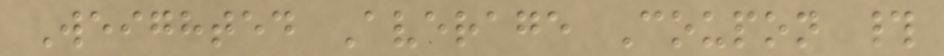Weighted Average Coupon #
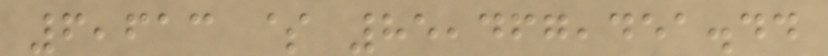6,613 $ 85,467,451.44
